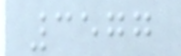3577
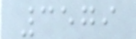3579
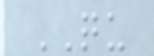QU
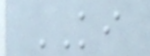KI
